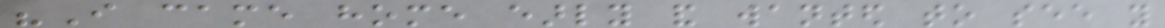"I came home early and wanted to see you
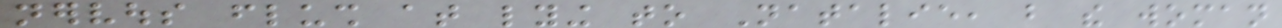nervous flush at lying to Natalie, but the woman
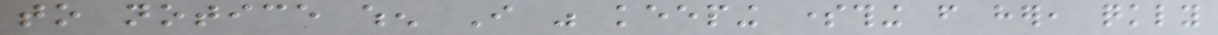to notice when I was keeping something from her, quickly
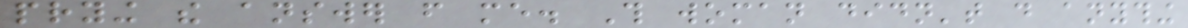prying the answer from me. This woman didn't do anything
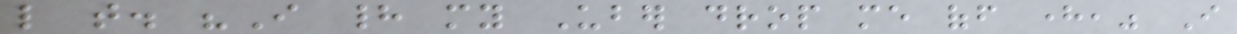like that. "I had my Uber drop me off here," I
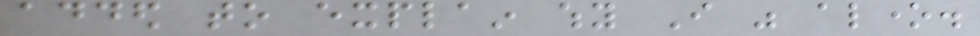added to explain why I was alone.
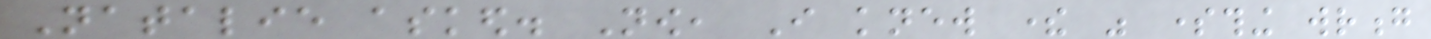Natalie asked. Now, I knew there was something wrong
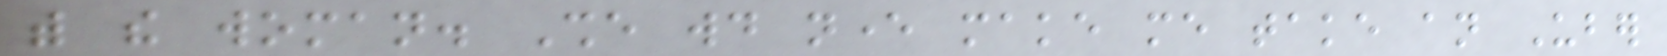with the woman. She would never make me take an Uber
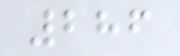286
